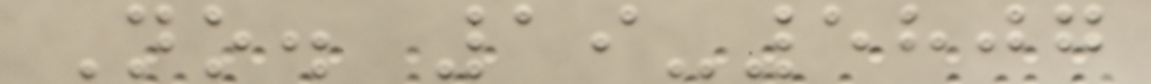No. 19-5807
